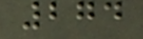274
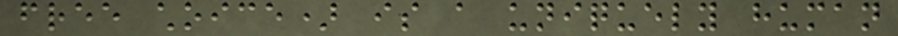free choice) is a uniquely human
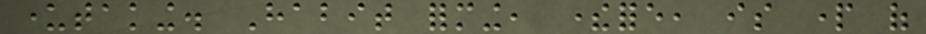undertaking. Habit forming, therefore, is part of
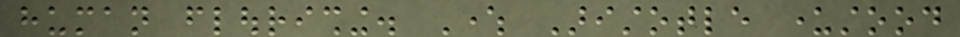human flourishing. Where Aristotle understood
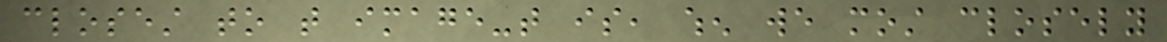closest to that image-that is, when we most closely
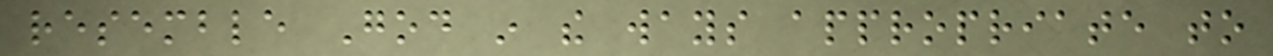resemble God in the ways appropriate to
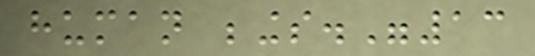human beings."13
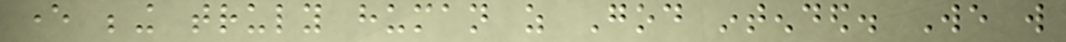ever being truly human as God intended. We will
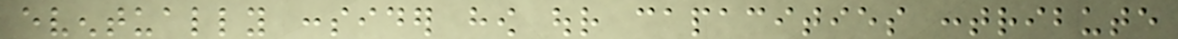eventually consider how our capacities contribute
